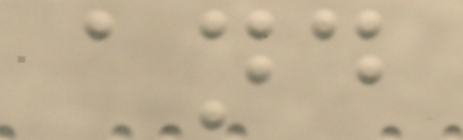and
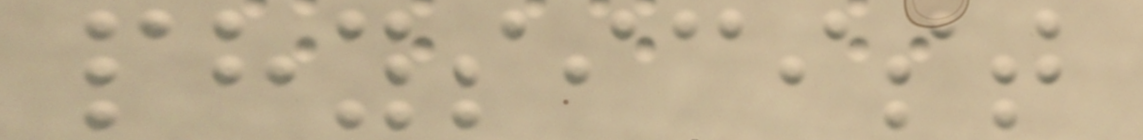physicist
